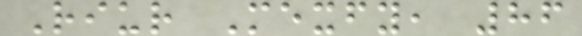Riur Mexfy, 86
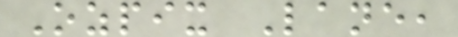Ozpix Lane,
